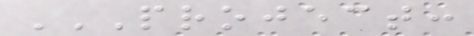PROJECT:
